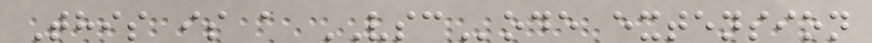This is a VSCode extension
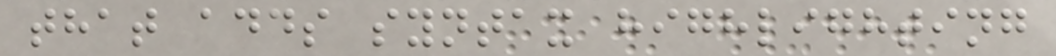that adds syntax highlighting
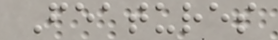Features
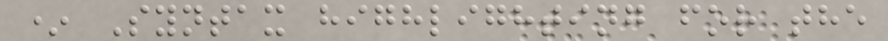* Syntax highlighting for the
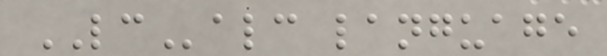LCalc language
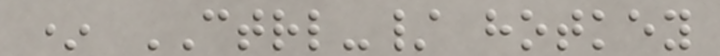* CTRL-/ hotkey
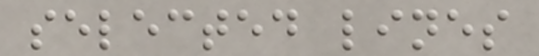selected lines
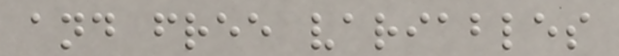and free variables
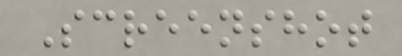Screenshot
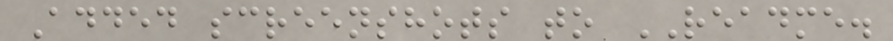Added screenshots to README.
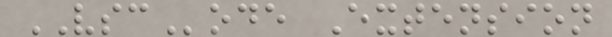VSCode Extension
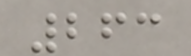263
